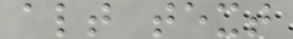alt text
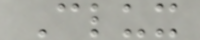Clux
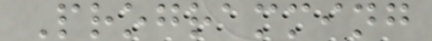Programming
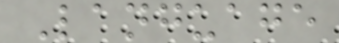Language
